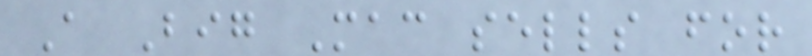A Big Mac sells for
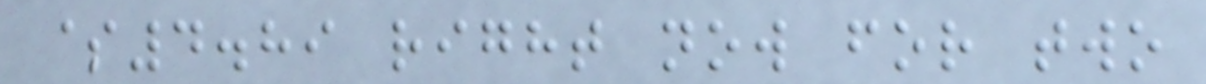$4.89 right now for two
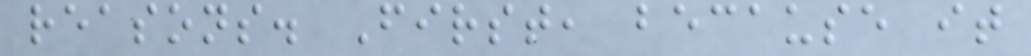reasons. First, because it
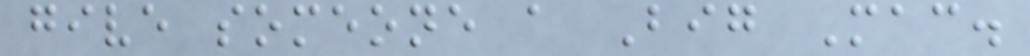give someone a Big Mac.
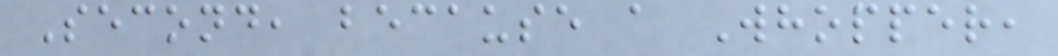Second, because a Whopper,
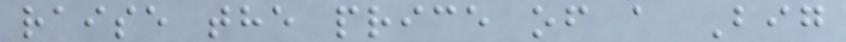raise the price of a Big
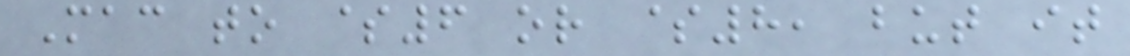Mac to $6 or $8, but it
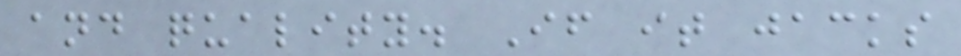and quality. If it jacks
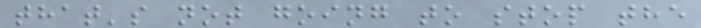that's not going to stop the
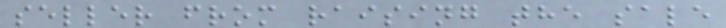seller from raising the sale
